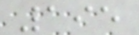195
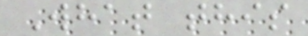What this
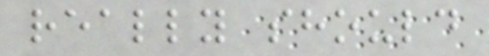really should
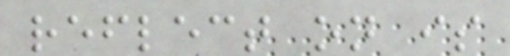reflect on is
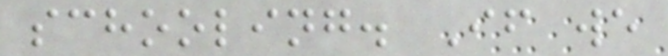schooling. If we
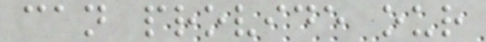can provide our
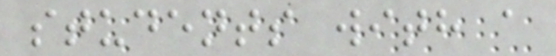students with a
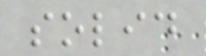solid
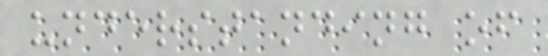understanding of
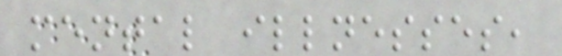mental illnesses,
